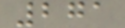271
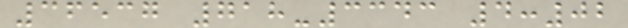36537 718-3343 4:02
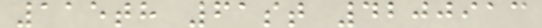115th 61st 4200913
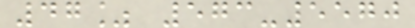47% 573-5570
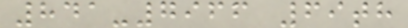841-7966 69th
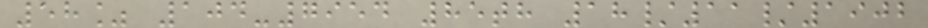58% 104-7954 85th 18/11/1902
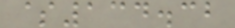$134.32
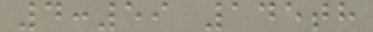4:59 145th
